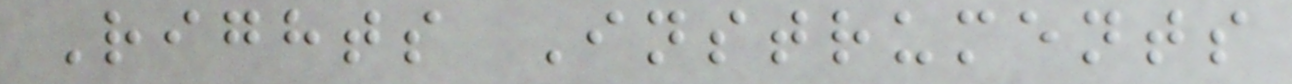Rights Instruments
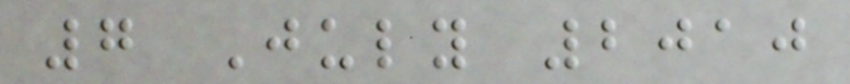7 July 2010
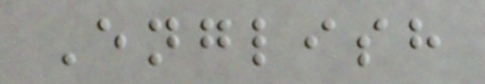English
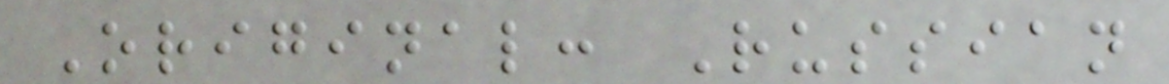Original: Russian
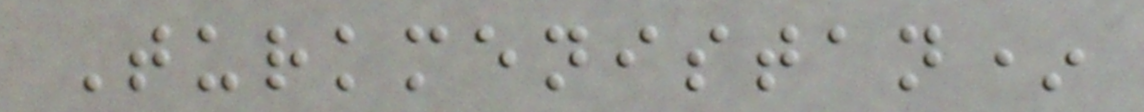Turkmenistan*
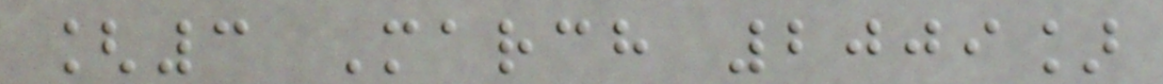[3 March 2009]
